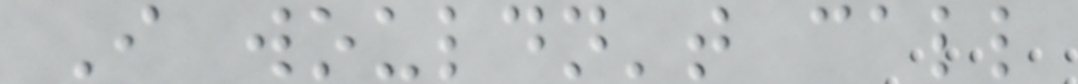I wouldn't call
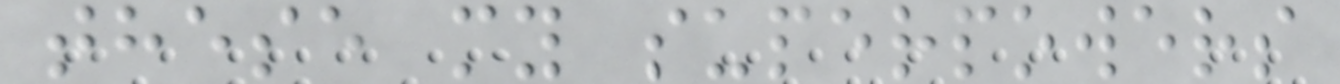these my superpowers
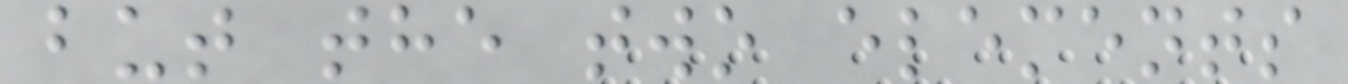but the two elements
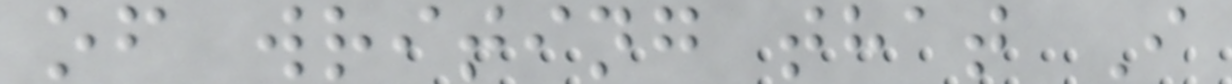of writing that I
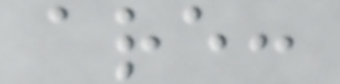are:
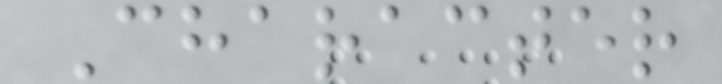Character
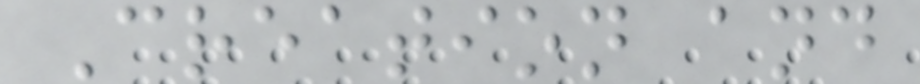Creation and
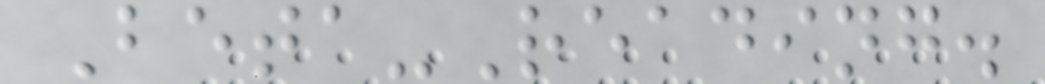Beta-Reading.
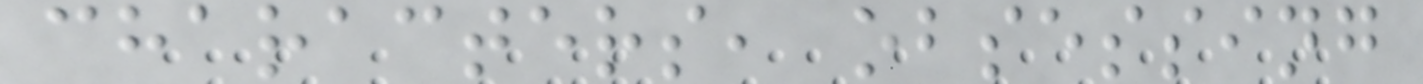characters, obsessing
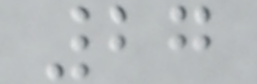27
